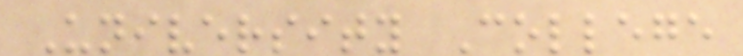University College
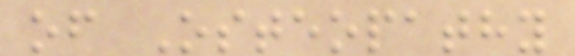of Osteopathy
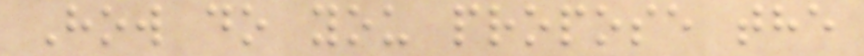How do you propose the
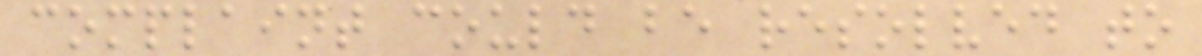complaint could be resolved to
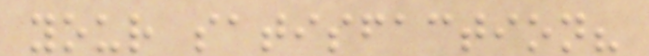your satisfaction?
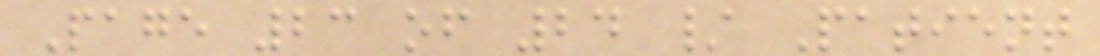Page 23 of 24 / Patient
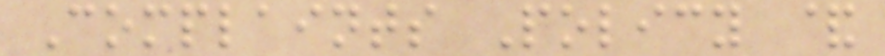Complaints Policy &
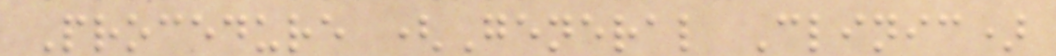Procedure (General Clinic)
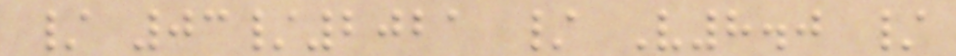/ 03/2021 / V8.0 /
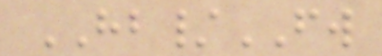HB/FW
